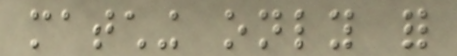matching only for
